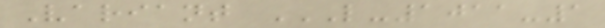Variant L-1011-1
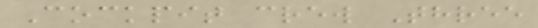Cockpit crew Three
